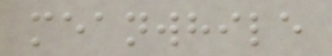meanwhile
